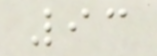93
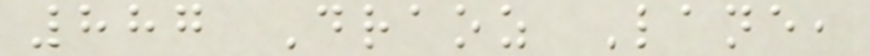887 Draoz Lane,
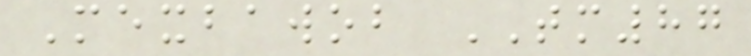Mexbawob TM87
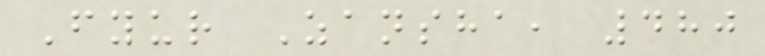Fyur Zansha, 480
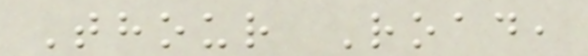Thour Road,
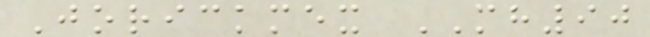Jorickmex MH90
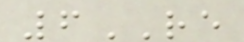6RE
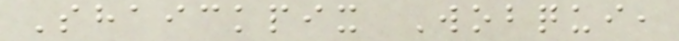Shaickpix Wobqui,
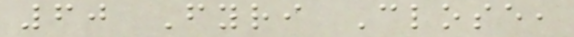60 Fyri Close,
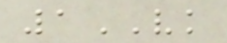1VK
